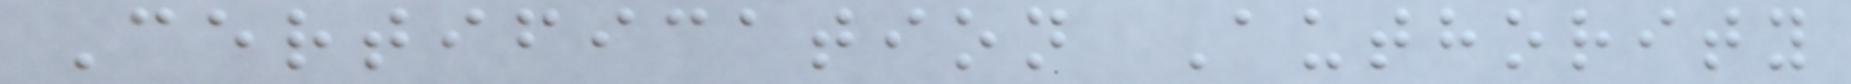Certification Authority
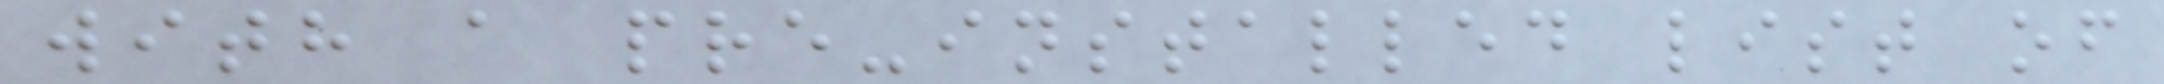with a pre-installed list of
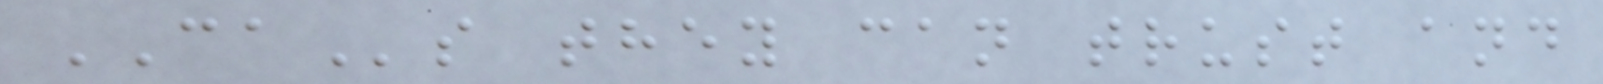CAs they can trust and
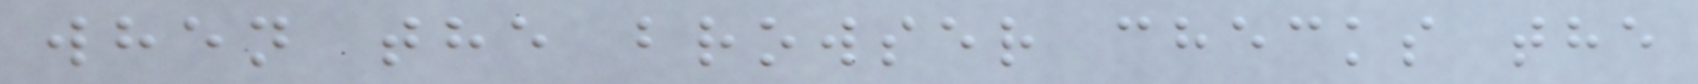when the browser checks the
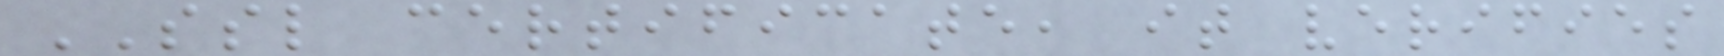SSL certificate, it verifies
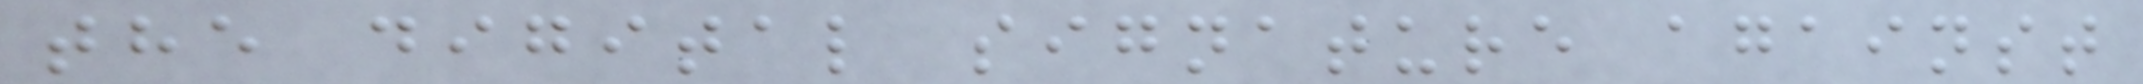the digital signature against
